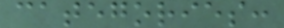categories:
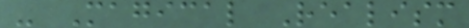- Magical Realism
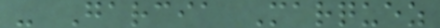- Garcia Marquez
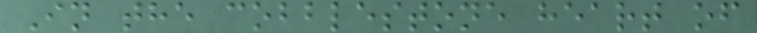In the cobblestone heart of
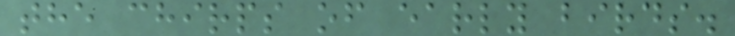the chirps of early birds.
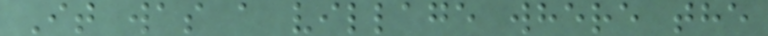It was a village where the
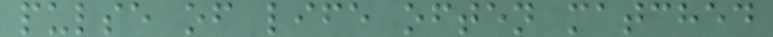pulse of life often matched
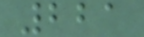221
